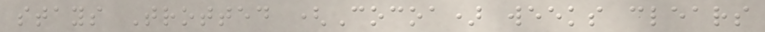stays Trotted (Cocoa) weeks clears
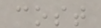cost
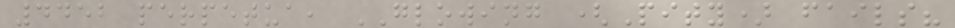4452 perpetua, GLOWING (Pity) fails?
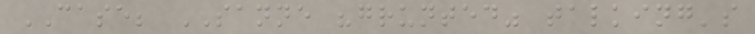CASE; SANNE "grunted" talking's
